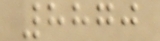8870
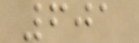601
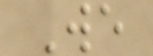We
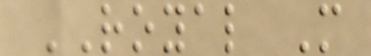ROYAL M
